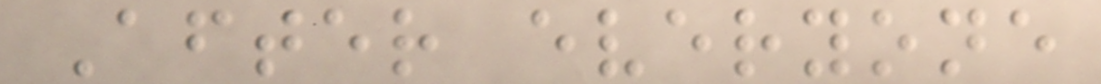After everyone
